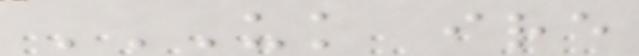UK IRE
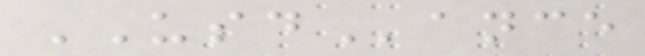USDance
